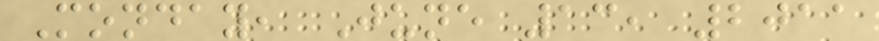Monday, June 13, 2011
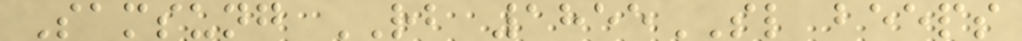Samsung RB 1855SL beeps
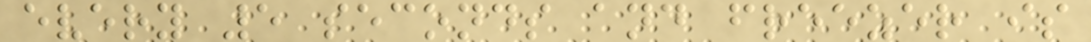every 5 seconds and freezer is
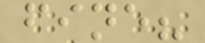fine?
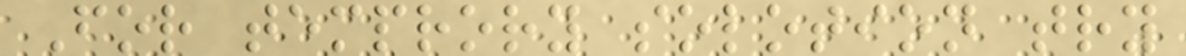For temprory solotion try
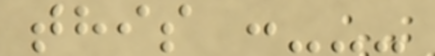this :---
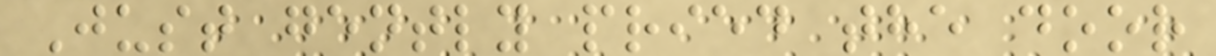Just gently pried the door
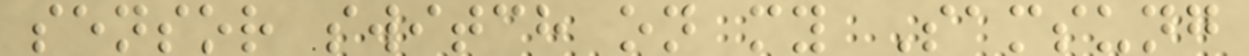sensor switch on my Samsung
